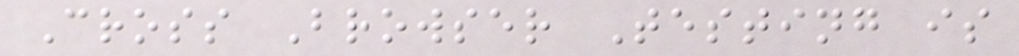Cross Browser Testing is
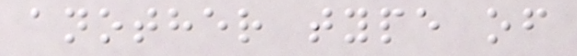another type of
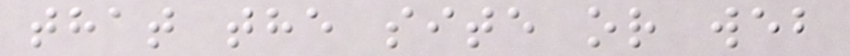that the site or web
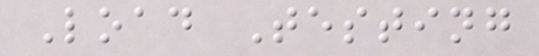Load Testing
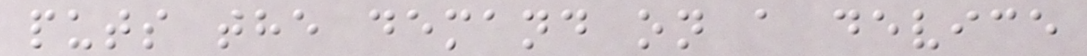puts the demand on a device
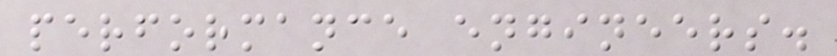performance engineers.
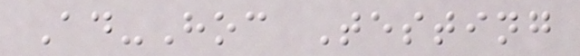Ad-Hoc Testing
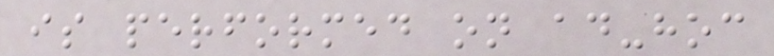is performed on ad-hoc
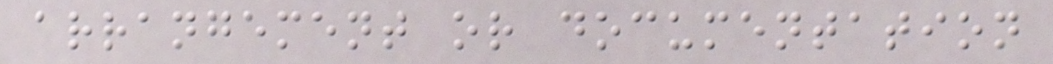arrangement or documentation
